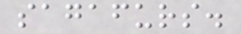sagafurs.
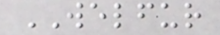WELFUR
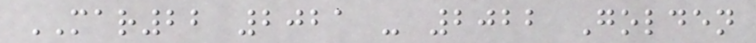MAR22 2021 - 2022 Golden
